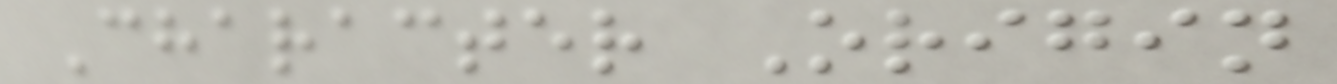Character Origin
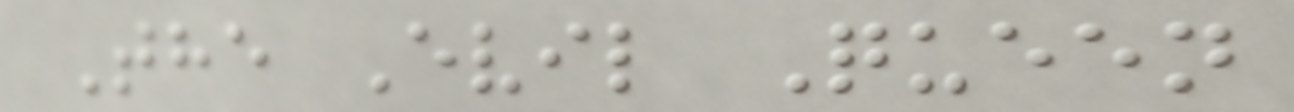The Evil Queen
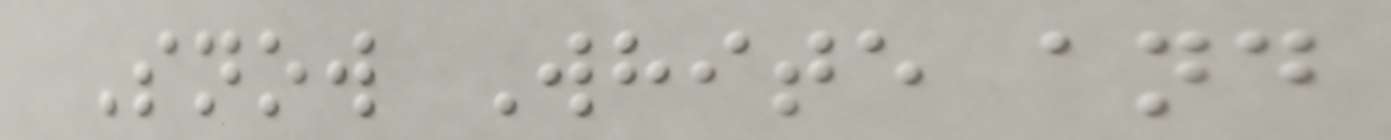Snow White and
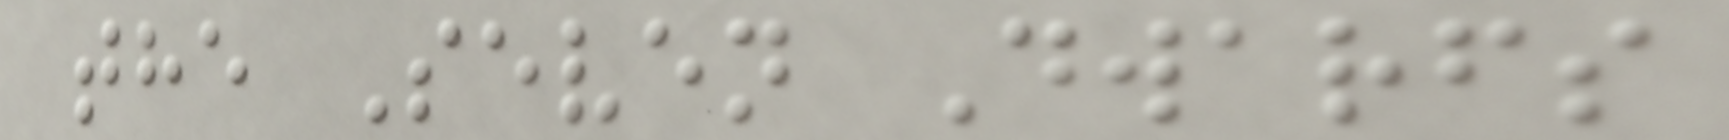the Seven Dwarfs
